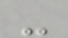-
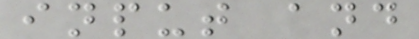input and
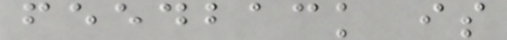feedback is
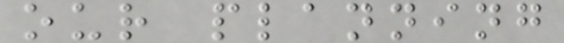our planning
